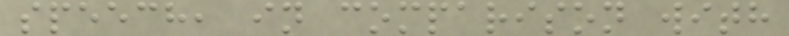speech, in comparison with
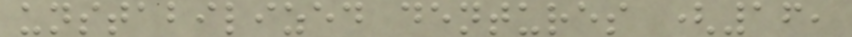unstabilized dentures (16,
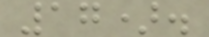17).
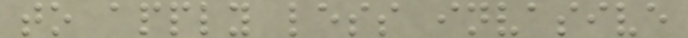to apply less invasive
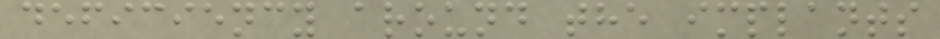deficiency around the implants
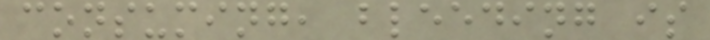consuming, bleeding is
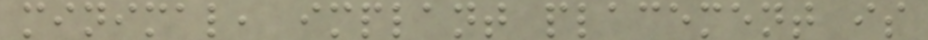minimal, implant placement is
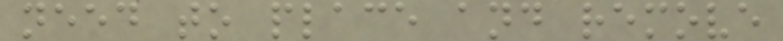need to place and remove
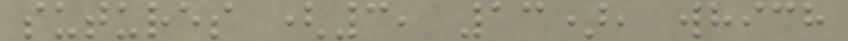sutures (3, 13), which
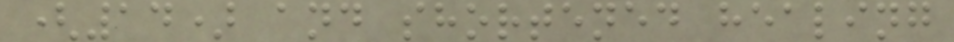(14) and shortened healing
